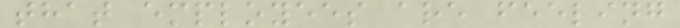that employees are feeling
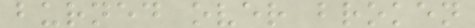burned over broken
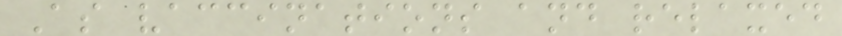As vaccinations and relaxed
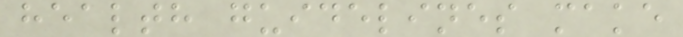health guidelines make
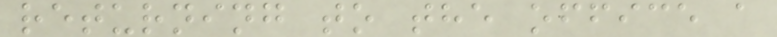returning to the office a
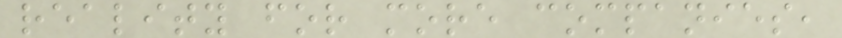reality for more companies,
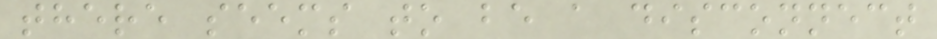there seems to be a disconnect
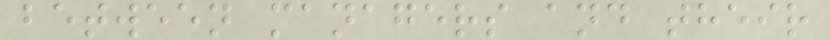between managers and their
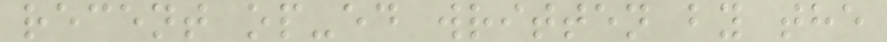recent op-ed written by the
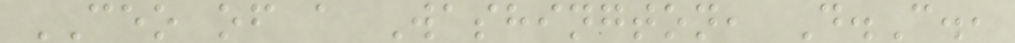CEO of a Washington, D.C.,
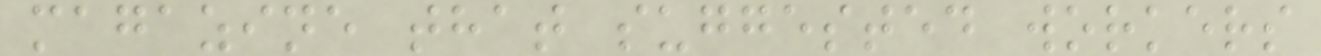magazine that suggested workers
